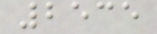2535
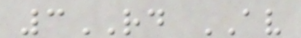3RD AV
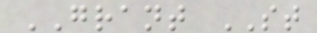GRANT ST
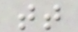tt
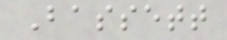Bassett
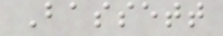Bassett
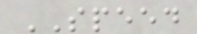SPEED
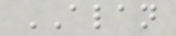ALAN
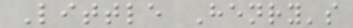Little Henry's
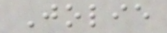Jolie
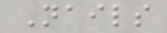Nails
